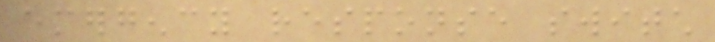emergency response switch
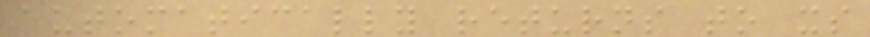automatically returns to its
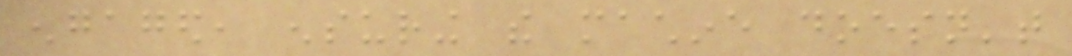engaged, ensuring the machine doesn't
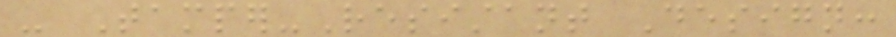- Tamper-Resistant Design:
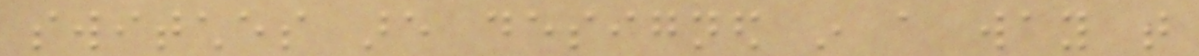switches are designed in a way that
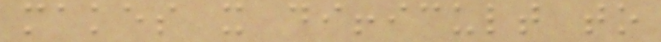makes it difficult to
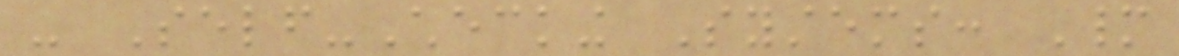- Self-Checking Systems: Many
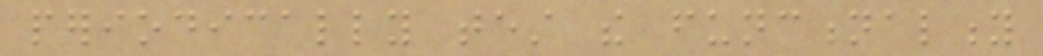periodically test the functionality
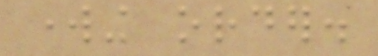working order.
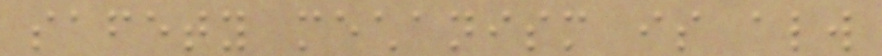safety mechanism is always
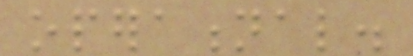operational.
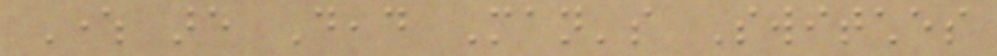Where are Dead Man's Switches
